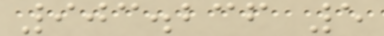903.236 5
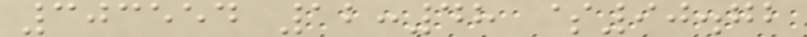303554 12:48 $90.72
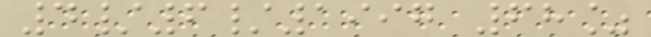4/6/1997 68%
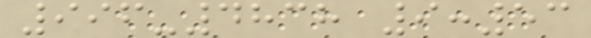996-4838 9:53
